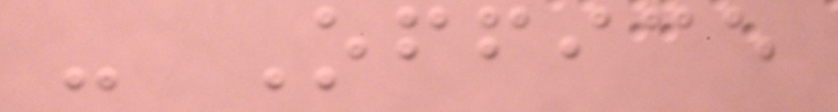- Office
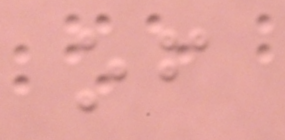of
